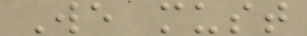We must
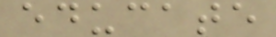educate
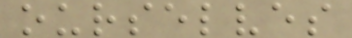ourselves
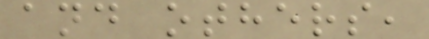and others,
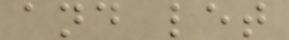and let
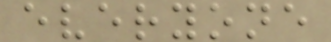everyone
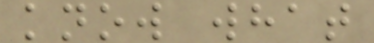know what
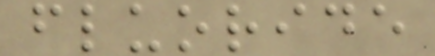fluoride
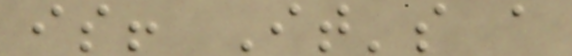is! It's a
